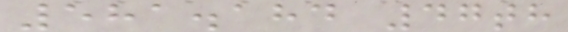581.184 47th
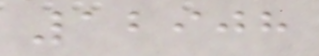12908
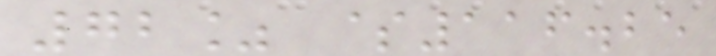72% $116.25
